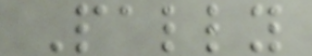Pally
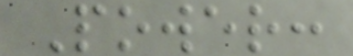Power:
